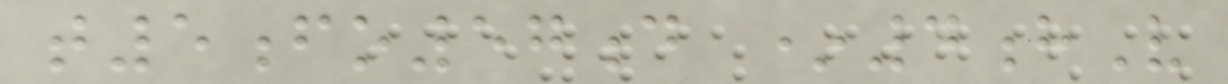t5fo57d *4hV
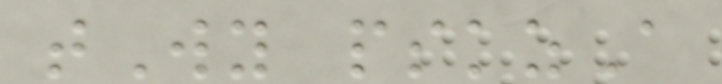tWy pskzA
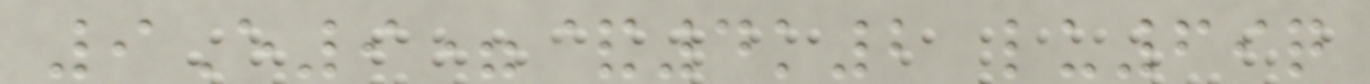9E9=&4k2 lu69q
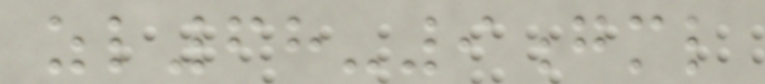zl68-9gml
